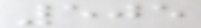505
